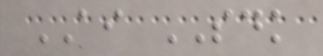AI SDK
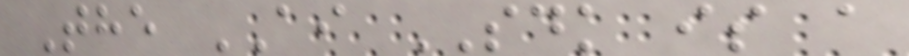The AI SDK is a
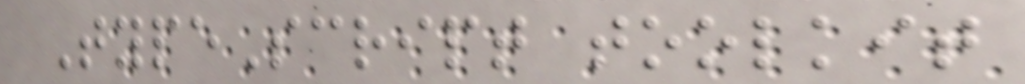TypeScript toolkit
